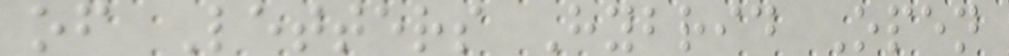of Letters Hybrid Open
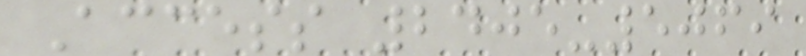Access 2405-5069
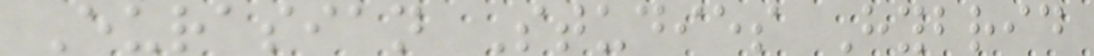Eurasian Studies Hybrid
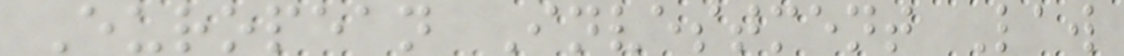European Investment Law
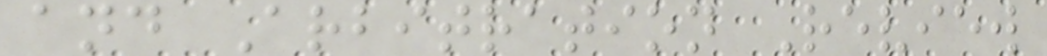and Arbitration Review
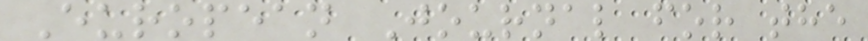European Journal for the
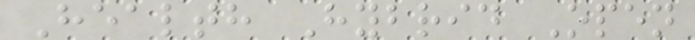Health Hybrid Open
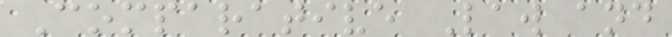Comparative Law and
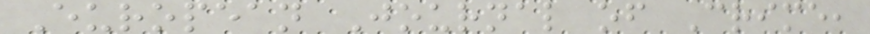European Journal of Crime,
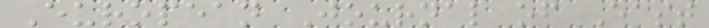European Journal of East
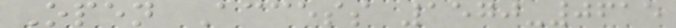Open Access 1570-0615
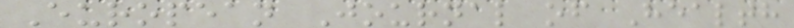European Journal of Health
